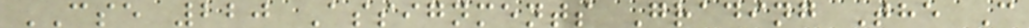CSE 220 Assignments Grading The C
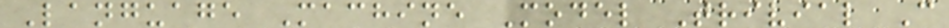Language Machine Model Trivial C
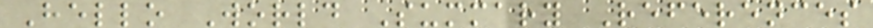Hello World Summary References
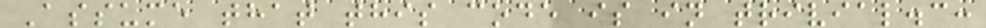Assume that this code is in trivial.c:
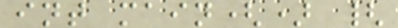int main() {
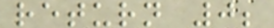return 0;
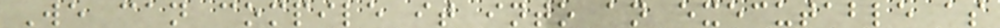We can compile it into an executable as
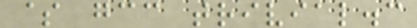$ gcc trivial.c
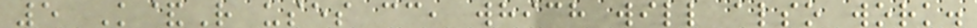5 K&R uses cc, which will also work.
